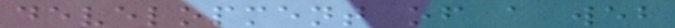development of a web
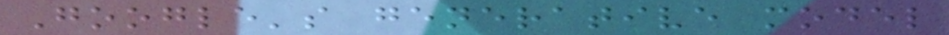Google's generative model
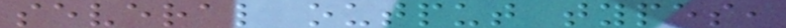several output types,
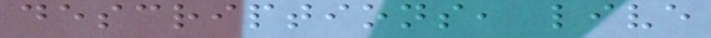descriptions, live
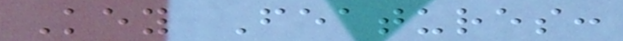Key Features:
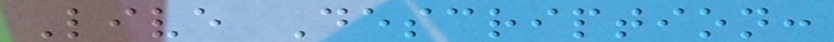Live Description:
